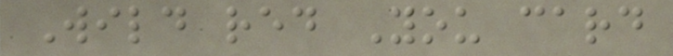Wild red You card
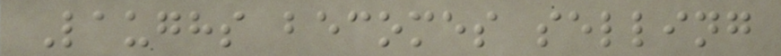Laughs becomes selling
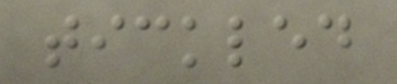tickled
